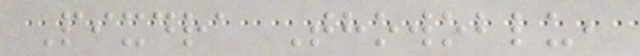Pixdra Thowoblu,
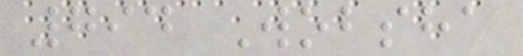794 Wobsha
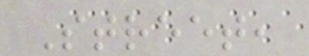Street,
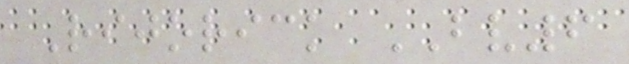Rijorick BV6
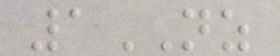1NZ
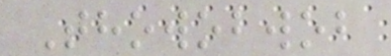Thowobwob
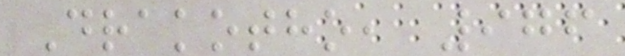Drakotho, 976
